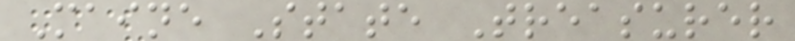Maine State Treasurer
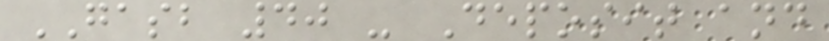GASB 40 - Deposit and
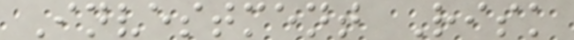Investment Risk
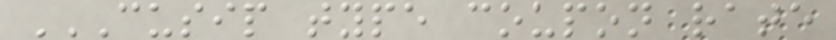CUSIP TYPE COUPON RATE
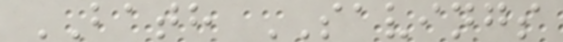BATH SAVINGS
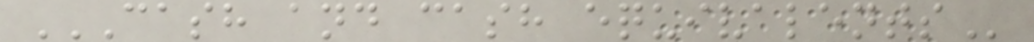CASH AND CASH EQUIVALENTS
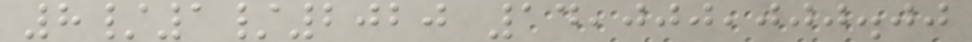8/1/2020 14,000,000.00
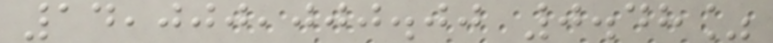14,000,000.00 0.48%
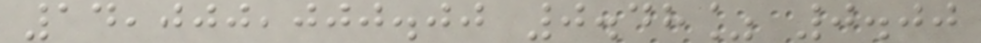14,000,000.00 0.48% 0.00
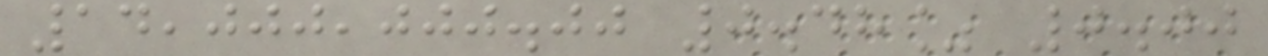14,000,000.00 0.48% 0.00
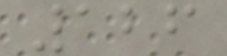126
